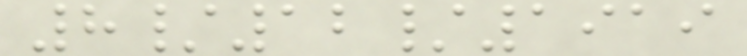8/12/1919
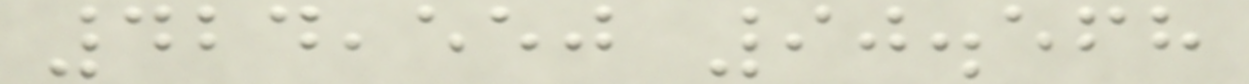424,550 90.568
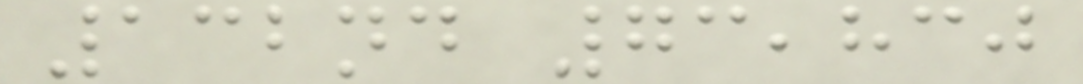132nd 73,830
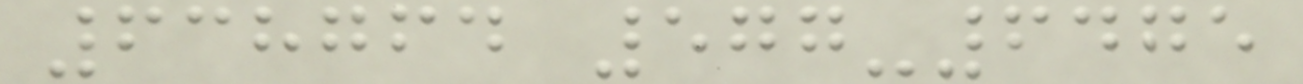638764 577-6475
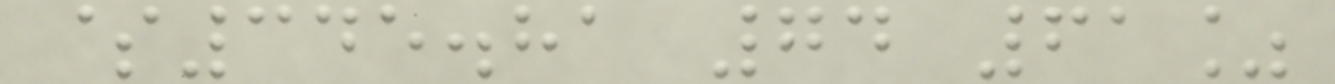$345.81 74 61%
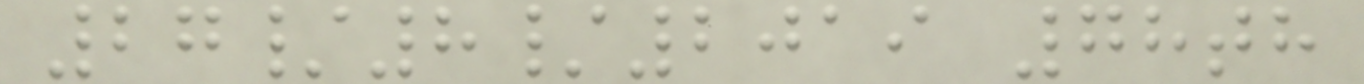27/8/2019 78th
